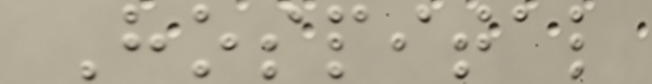Hospital
